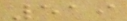519
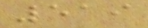519
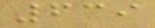639
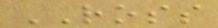ROSS
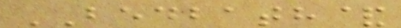BEDBATH&
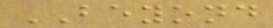BEYOND
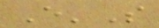E'S
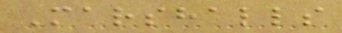Marshalls
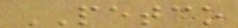PETCO
